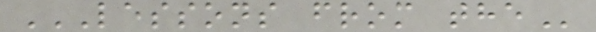LESSONS FROM THE
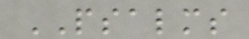PSALMS
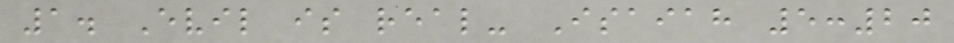1. Evil is real- Isaiah 5:20
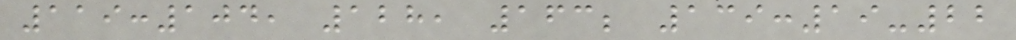119:104, 128, 163; 139:19-22
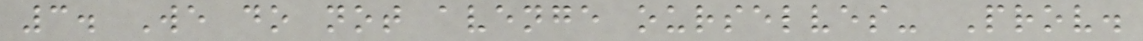3. We do not avenge ourselves- Prov.
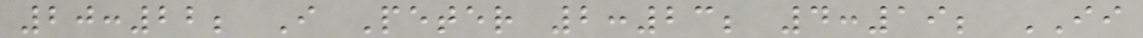20:22; I Peter 2:23; 4:19; II
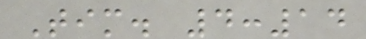Tim. 4:14
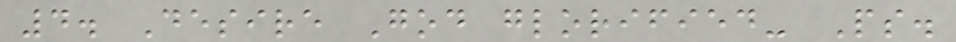4. Desire God glorified- Ps.
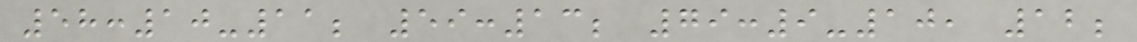58:10-11; 59:13; 79:9-10, 12;
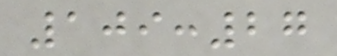109:27
